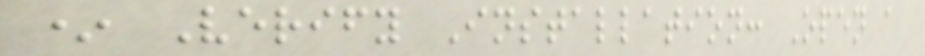* Verify Installation: Open a
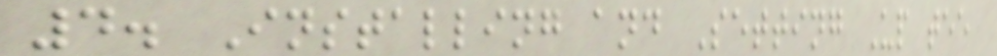4. Installing and Setting Up tee
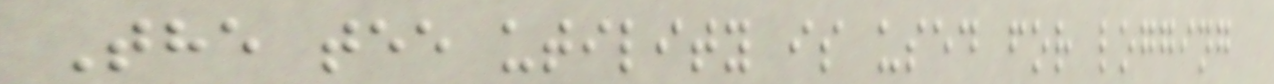The tee utility is used for logging
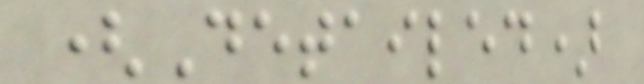(Detailed)
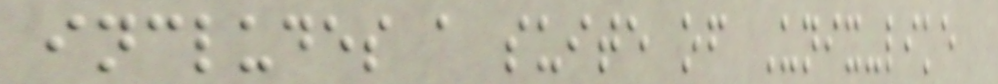includes a suite of Unix-like
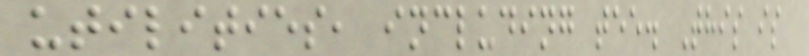utilities, including tee. This is
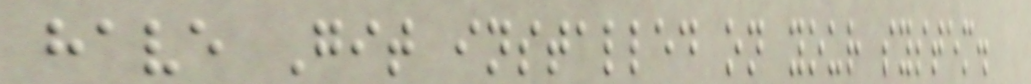have Git installed on your system.
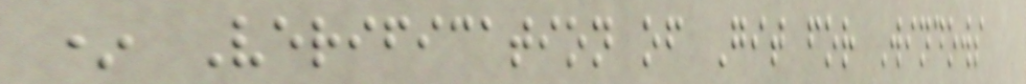* Verification of Git for Windows
